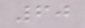60
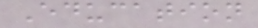Education
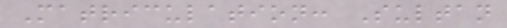Matriculation: Sultan
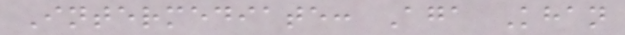Intermediate: Aga Khan
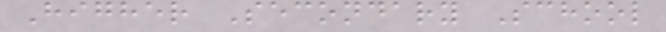Higher Secondary School
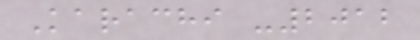Karachi -2012
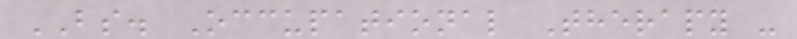BS. Occupational Therapy -
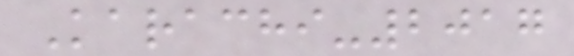Karachi-2017
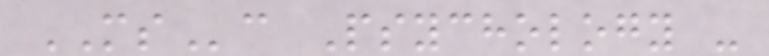MSc Psychology -
